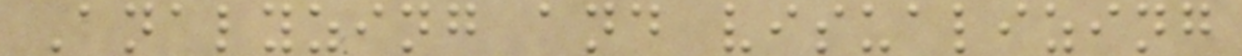Analyzing and visualizing
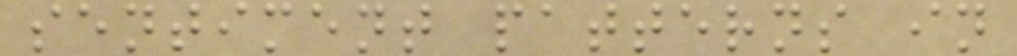sentiment patterns in
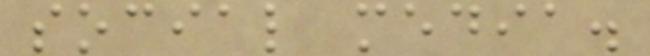social media.
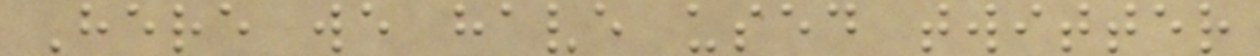Here we have used twitter
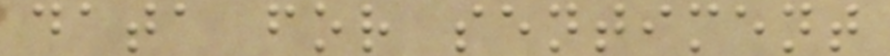data for sentiment
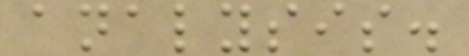analysis.
